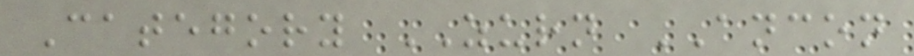Category ZURN ANCON
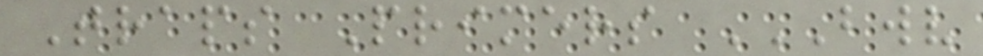Traps Primers BWV
